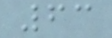63
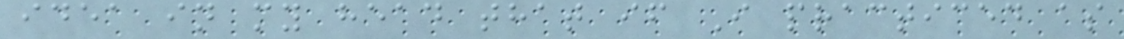idea in my head that if I practiced as
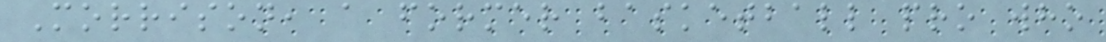Morrison, a former basketball pro who
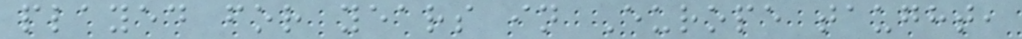played for years in Europe taught,
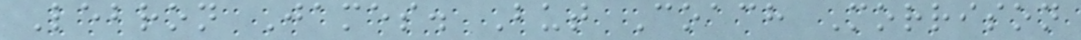Lebron James. But Coach Morrison
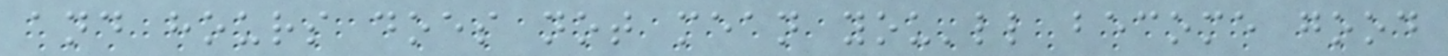and hours does not mean you'll become good
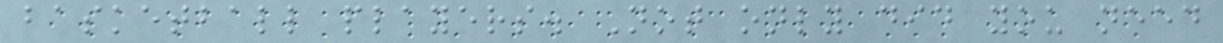basketball players. Not only did you need
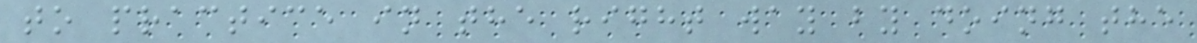to practice in the right way by doing the
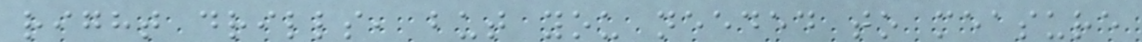right drills, but you needed to measure
